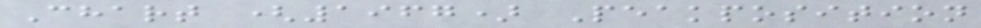Chart (1967) Peakposition
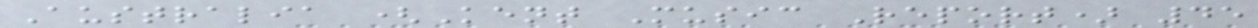Australia (Kent Music Report) 45
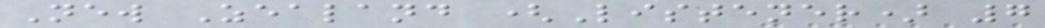New Zealand (Listener) 7
